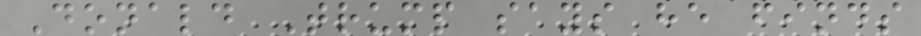Donald Trump says he finds
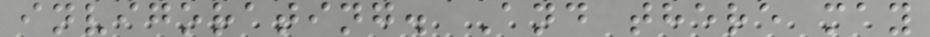invigorating. And there may
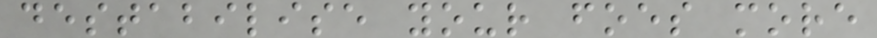destabilise your foes more
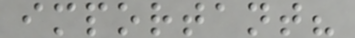important?
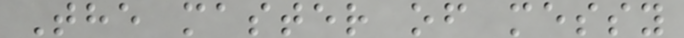The master of messy
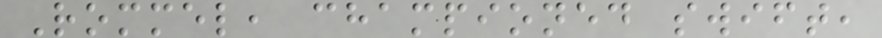Rommel, championed swift,
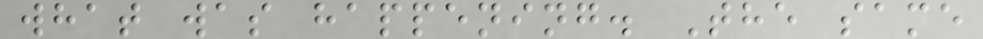what was happening. The same
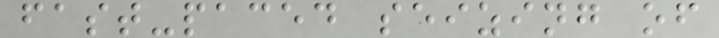fast-paced seizing of
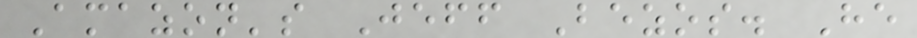Amazon's Jeff Bezos. He
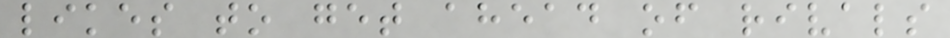likes to get ahead of rivals
